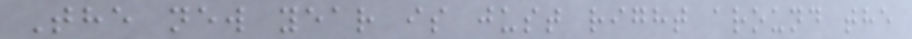The new year is just right around the
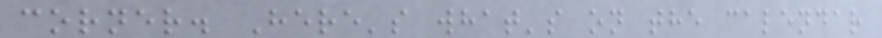corner. Here's what's on the calendar
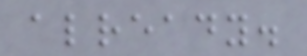already.
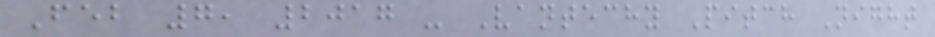Feb 7, 2017 - Vantechy Pitch Night
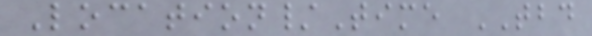Location/Time TBD
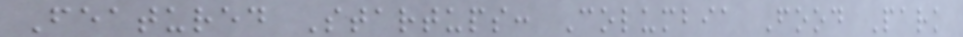Featured Startups: Columbia Food Park
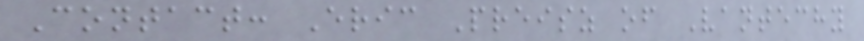Contact: Eric Preisz of Vantechy
